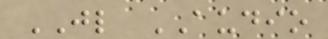JL AUDIO
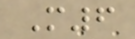M6
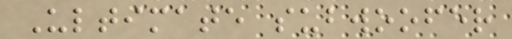Ultimate subwoofer
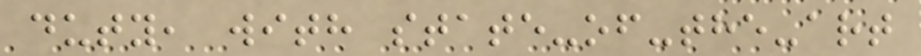duty, with state-of-the-art
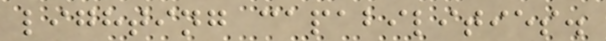lighting capabilities.
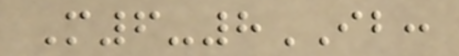M6-8IB:
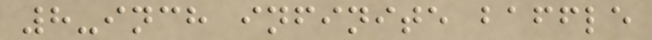8-inch infinite baffle
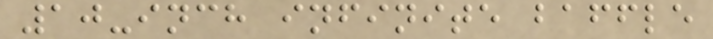10-inch infinite baffle
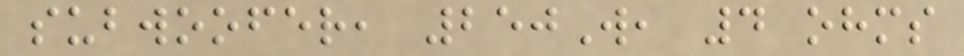subwoofer, 250W, 4 ohms
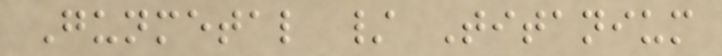Gunmetal / Titanium
